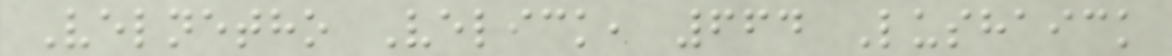Velnetho Velick, 664 Lushaick
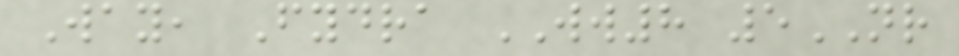Way, Fydra WW8 5NR
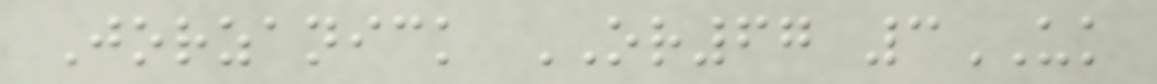Jorzanick OR67 3UK
